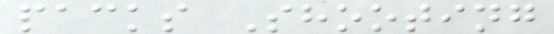packs Shooting
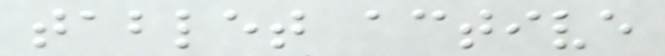tablet active
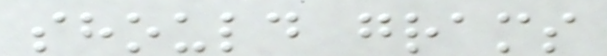should grams
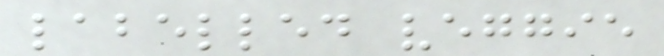labelled veggie
